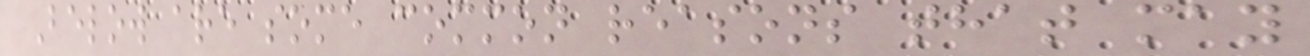Below are some common reasons that may
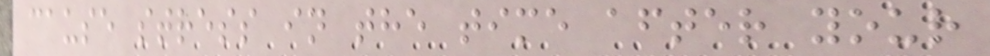cause stress in the time after your
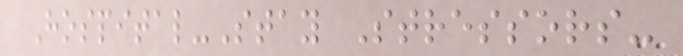Hospital-Stay Stressors-
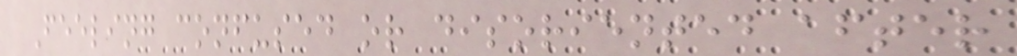Feeling confused or disoriented after
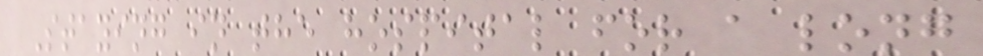Staying in the hospital for a long
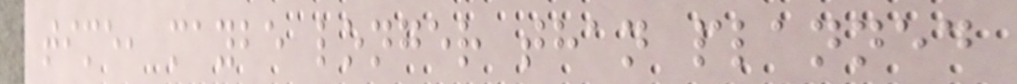time, maybe longer than planned
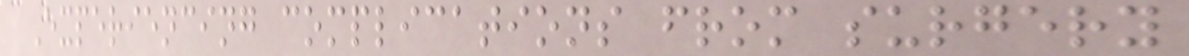Experiencing complications from surgery
